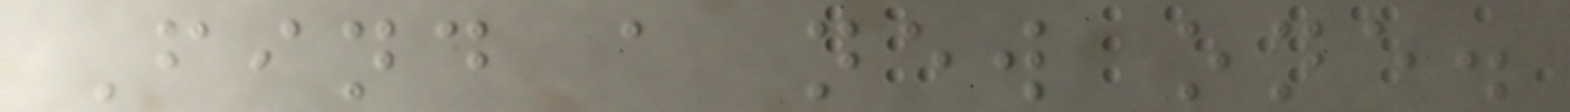Find a new one.
